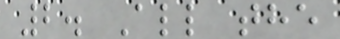2. All the
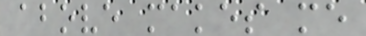above makes me
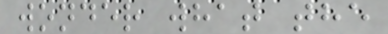wonder what the
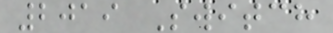2019 Switch
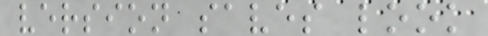version saves look
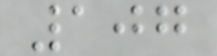107
